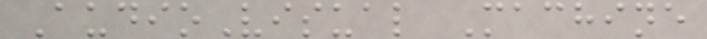AudioVisual Machine
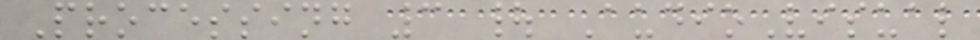Processing 3 | AudioVisual
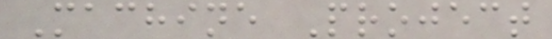Machine Project
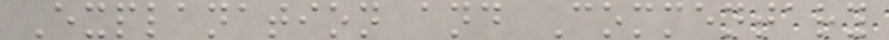Explanation and Commentary
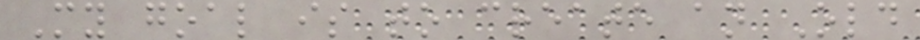My goal is to create an Old
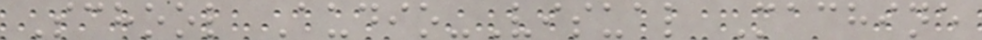School Audio-Visual Machine
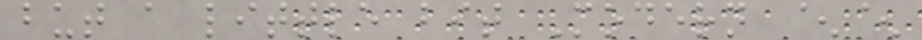but a little bit Modern ^^
